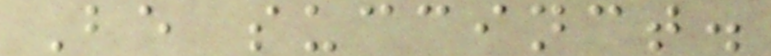Be succinct.
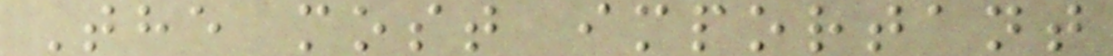The most important
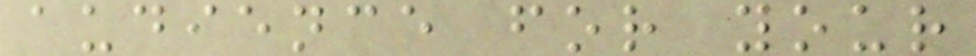audience for your
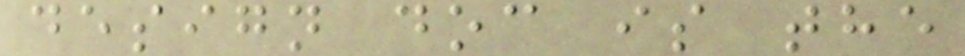design doc is the
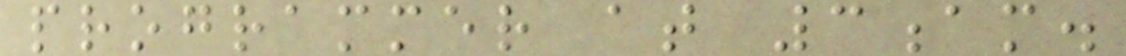programmer at 3am.
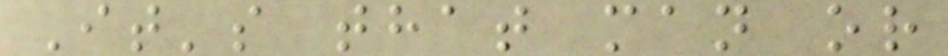It's that man or
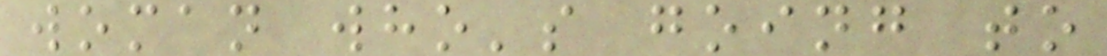woman who's going to
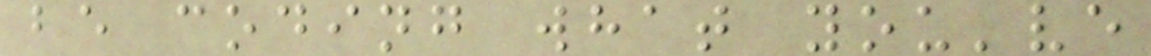be coding what you've
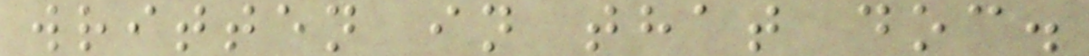written in that doc.
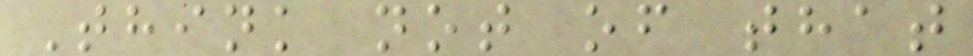Think not of that
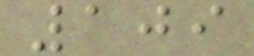109
